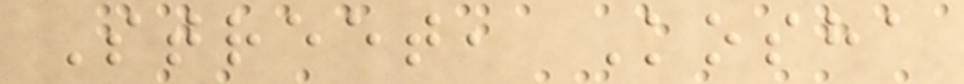Street, Kosha
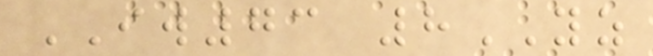IW73 8YZ
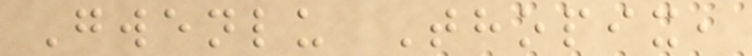Gwenlu Thopix,
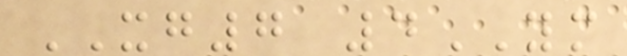XG7 4YM
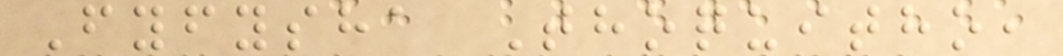Fyfysha Thoquitho,
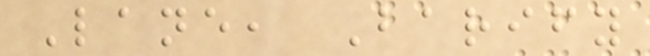Lane, Barify
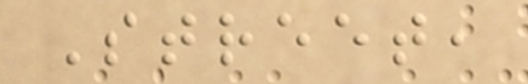Street,
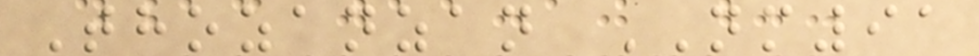Thozanzan NM91
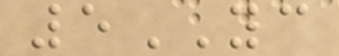5YC
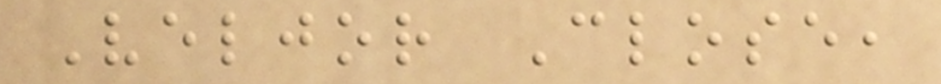Veljor Close,
